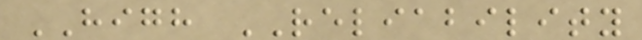HIGH RELIABILITY
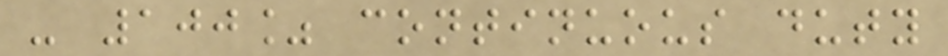- 100% continuous duty
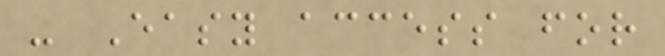- Easy access for
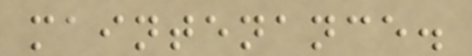maintenance.
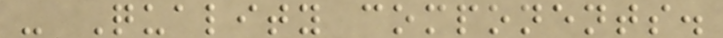- Quality components.
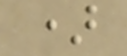)
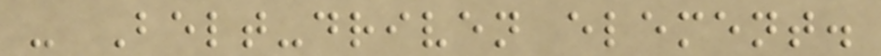- Belt-driven element.
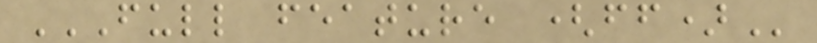FULL FEATURE (FF)
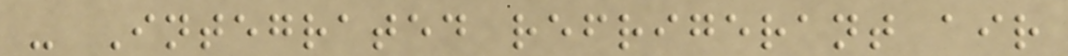- Integrated refrigerant air
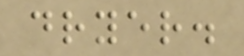dryer.
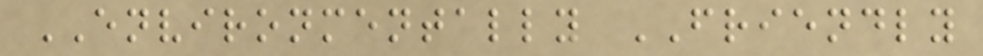ENVIRONMENTALLY FRIENDLY
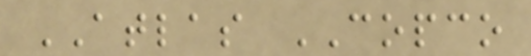ATLAS COPCO
